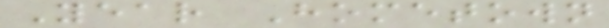Year Hometown
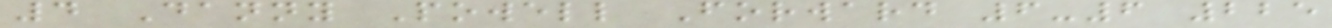4 Danny Powell Forward 6-6 225
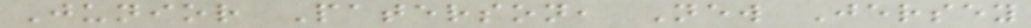Junior Paterson, New Jersey
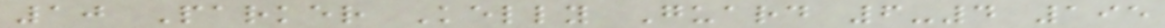10 Parker Kelly Guard 6-4 195
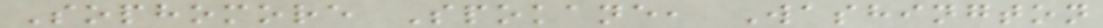Sophomore Spokane, Washington
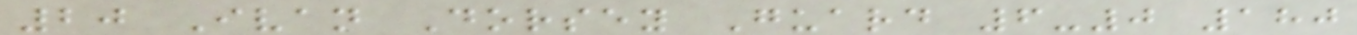20 Ivan Dorsey Guard 6-0 180
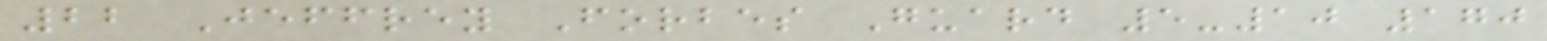22 Jeffrey Forbes Guard 5-10 170
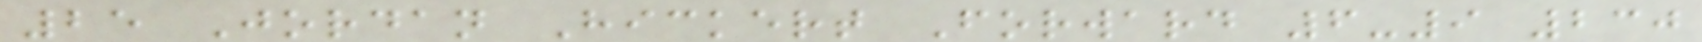25 Jordan Hickert Forward 6-9 230
